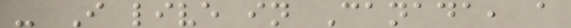- I live in Canada, a
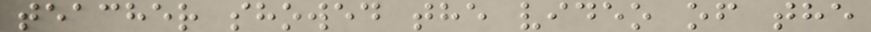teacher showed the video of the
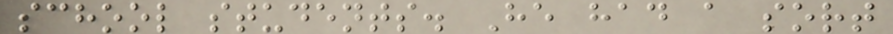school students. He had a sort
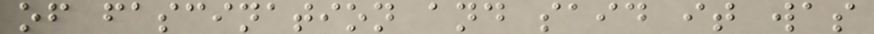of fascination and said it was
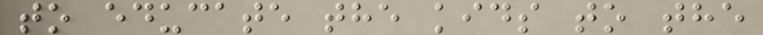to educate the kids to the
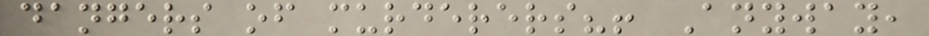dangers of murderers?! Anyway,
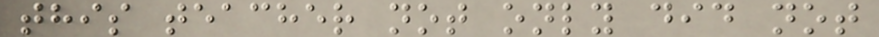this teacher not only did not
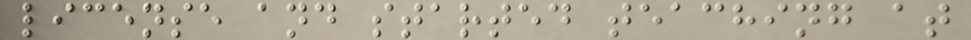license and started teaching at
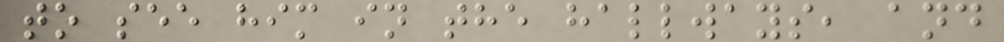to see him in the hallways, and
